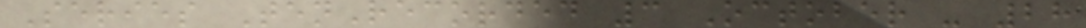Series TenRecorded 3 October - 28
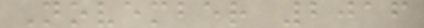November 2016
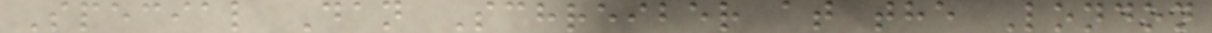Special Dan Schreiber at the London
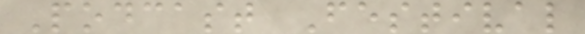Podcast Festival
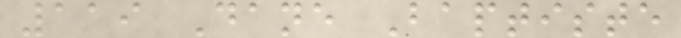119 Dane Baptiste
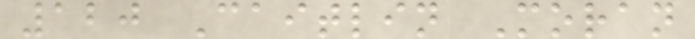120 Caitlin Moran
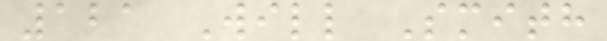121 Will Smith
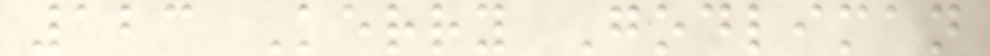123 Kerry Godliman
